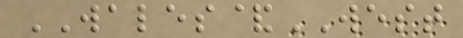WALES&WEST
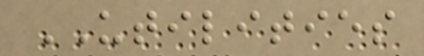UTILITIES
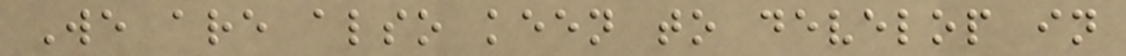We are also keen to develop in
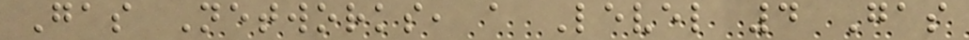Gas Networks, a Level 4 Gas
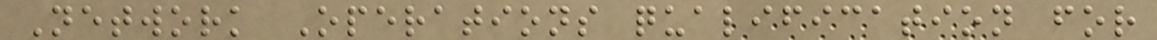Network Operations qualification for
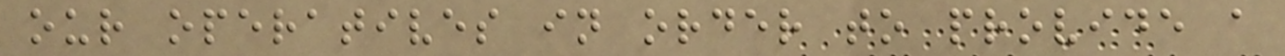our operatives in order to provide a
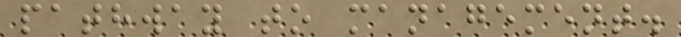pathway to management.
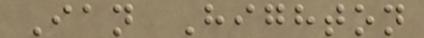Ian Highton
